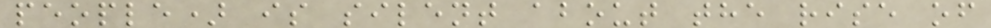people) is silent about the rise of
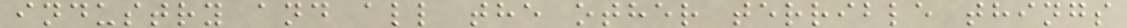industry and all the other terrible things
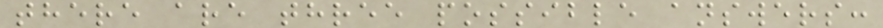there are three possible answers:
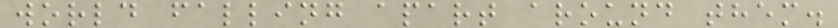world falling apart around them.
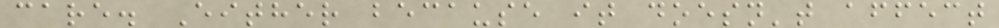care. Either because it doesn't affect
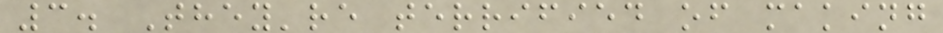3. They're terrified of making
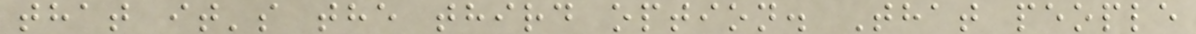that it's the third option. That people
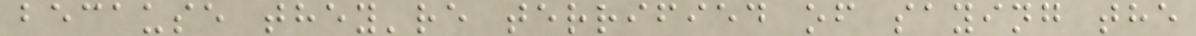because they're terrified of saying the
